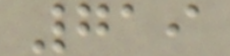719
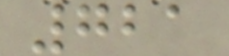721
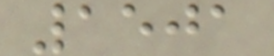1501
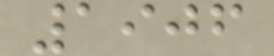1906
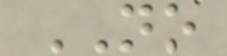NO
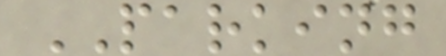PARKING
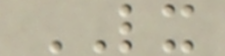LX
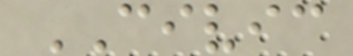CIVIC
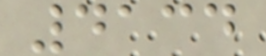4134
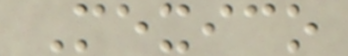Mexico
